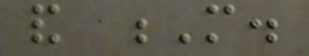and M.
